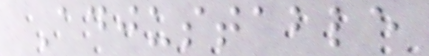Adjustable
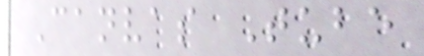Canvas Tube
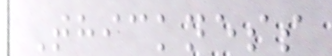Thickness
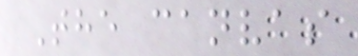The canvas
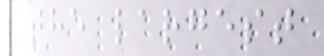the largest
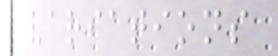variations
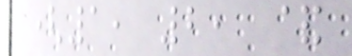(1, 2, &
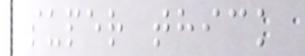super thick
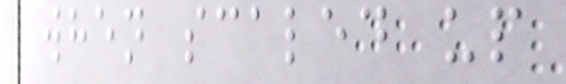when scaled up
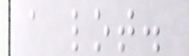a lot.
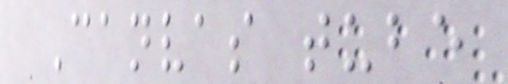Canvas tube
